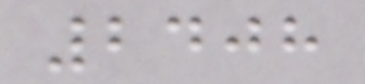2408
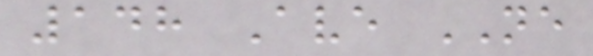148 Ave NE
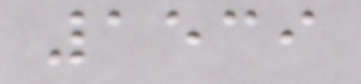1539
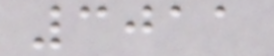3011
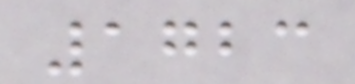1723
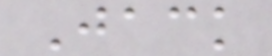Jack
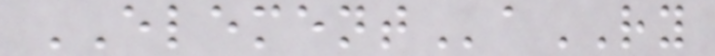ELEMENTaRY
